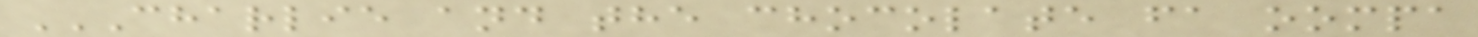CHARLIE AND THE CHOCOLATE FA OOMPA
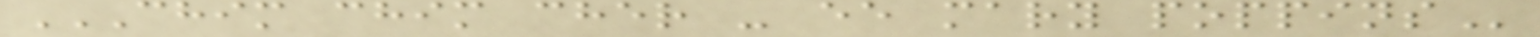CHIM CHIM CHER - EE MARY POPPINS
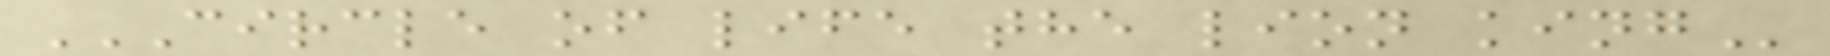CIRCLE OF LIFE THE LION KING
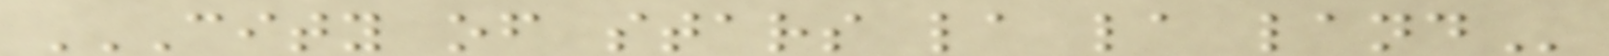CITY OF STARS LA LA LAND
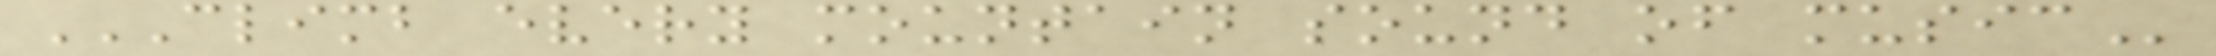CLIMB EVERY MOUNTAIN SOUND OF MUSIC
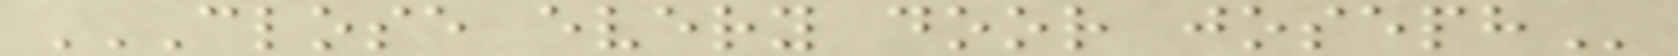CLOSE EVERY DOOR JOSEPH
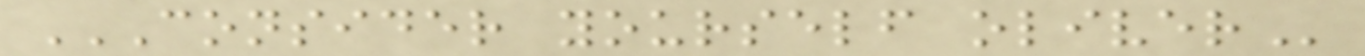CONSIDER YOURSELF OLIVER
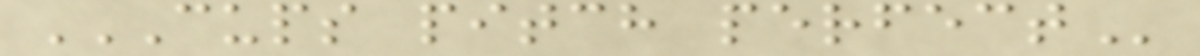CUPS PITCH PERFECT
